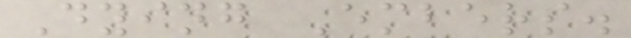Dying Embers.
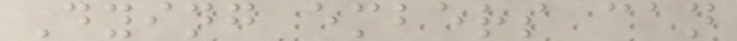Dying embers can
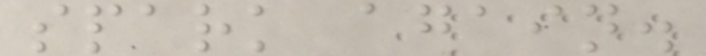spark again.
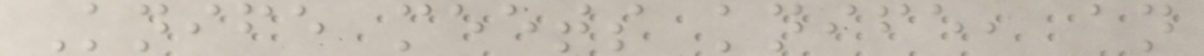Knife meets knife, an
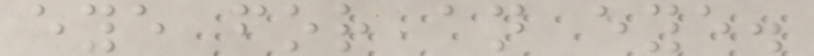eye for an eye.
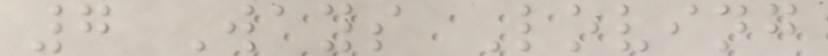7 Ways Loving
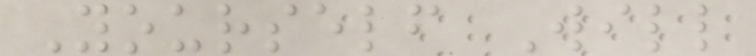Yourself Will
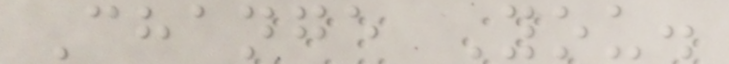Change You.
